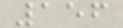156
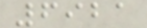6921
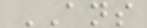ANS
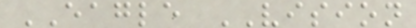EAGLE VISION
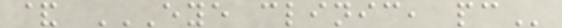& EYE CLINIC, PC
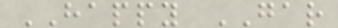HAPPY GAR
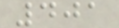401
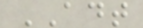ADT
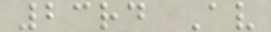23rd Av
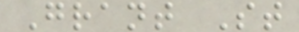Grant St
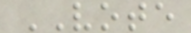VOTE
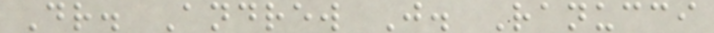Dr. Andrew J. Ranucci
